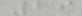29
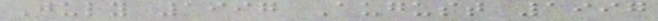July 1997 August 1997
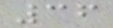36
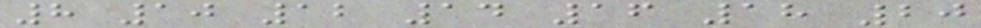8 10 12 14 16 18 20
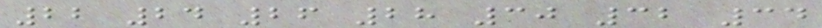22 24 26 28 30 32 34
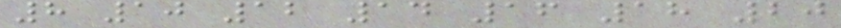8 10 12 14 16 18 20
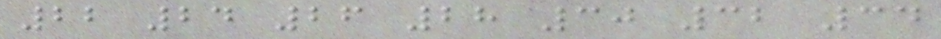22 24 26 28 30 32 34
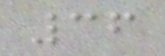36
